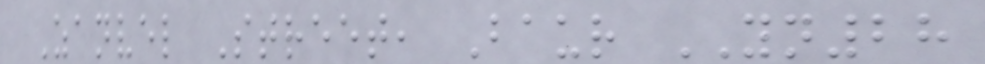Zanvel Street, Baur YN28
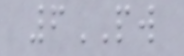6PW
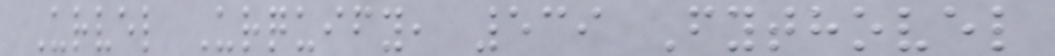Urvel Urquify, 539 Fythovel
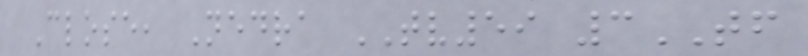Close, Nedra TV59 3TF
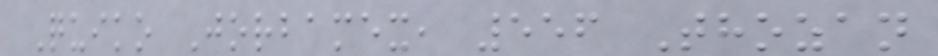Quiko Jorbamex, 556 Thozan
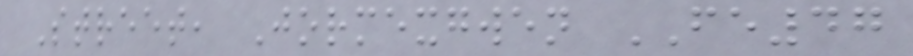Street, Jormexgwen FE47
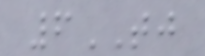6TJ
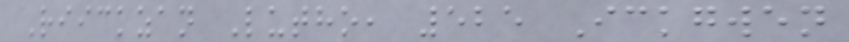Riickzan Lutho, 525 Ickgwen
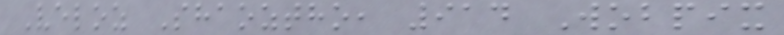Veloz Shaoztho, 914 Wobpix
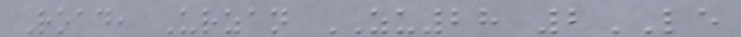Road, Urzan ZU28 2LE
